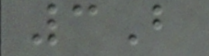3B
